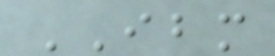IBM
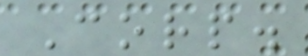Corp.
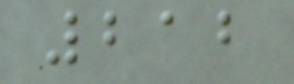212
